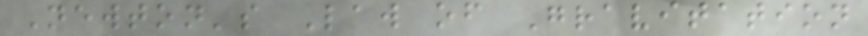Newton's Law of Gravitation
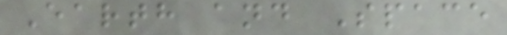Earth and Space
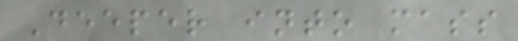Deeper into mass
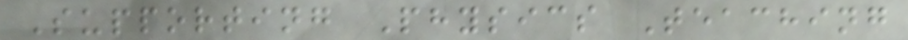Supporting Physics Teaching
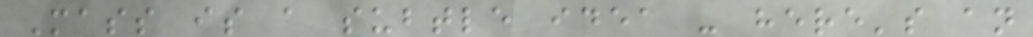Mass is a subtle idea - here's an
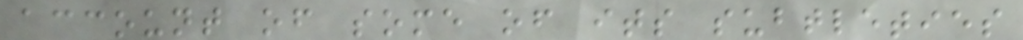account of some of its subtleties
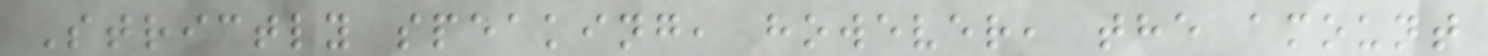Strictly speaking, however, the amount
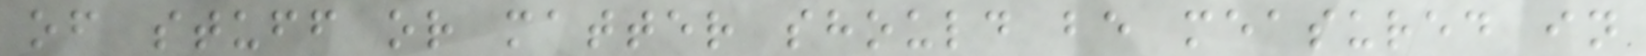of stuff or matter should be measured in
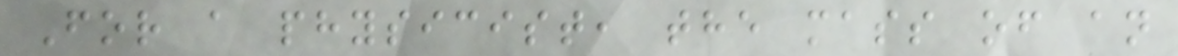For a physicist, the mass of an
